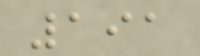191
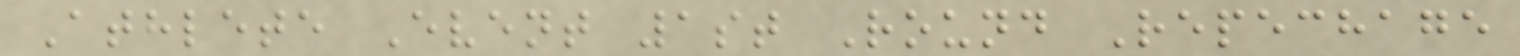Athlete Event 1st Round Repechage
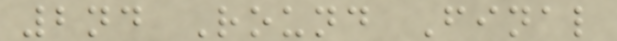2nd Round Final
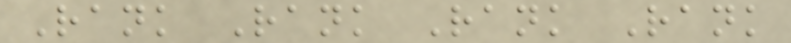Rank Rank Rank Rank
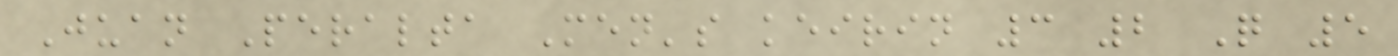Juan Peralta Men's keirin 3 2 Q 5
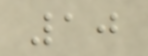10
